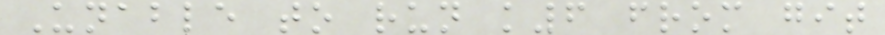Unable to run k6 from git
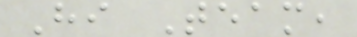Hi Team,
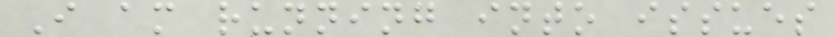I am running into issues
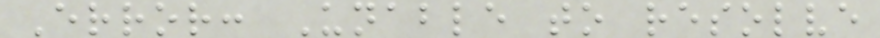Error: Unable to resolve
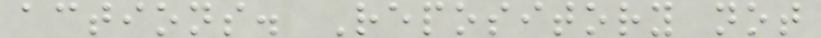actions. Repository not
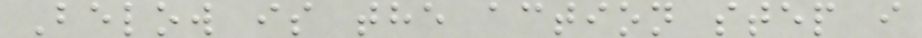Below is the action step i
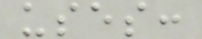uses:
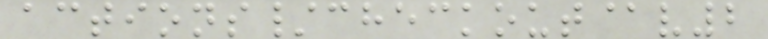actions/checkout@v2
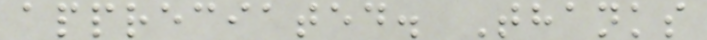appreciated. Thanks
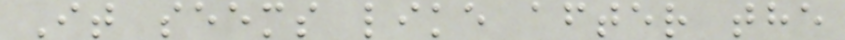It seems like after the
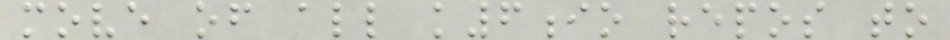move of all k6io repos to
